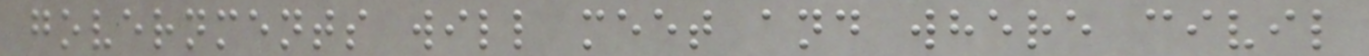governments will meet and where civil
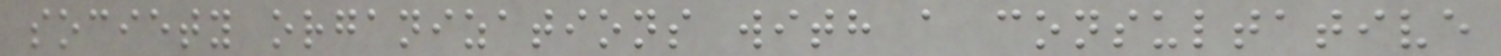society organizations with a consultative
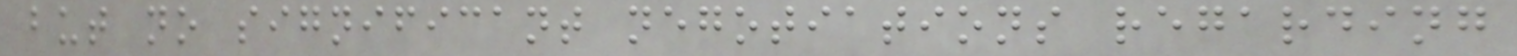but no significant negotiations regarding
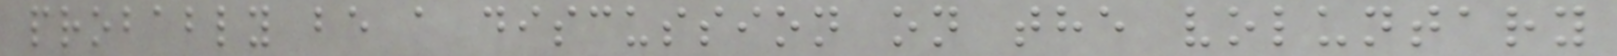probably be a discussion on the voluntary
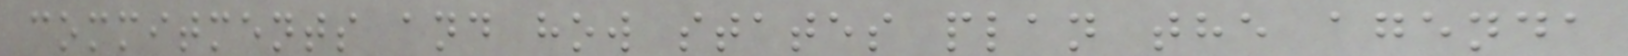commitments and how states plan the agenda
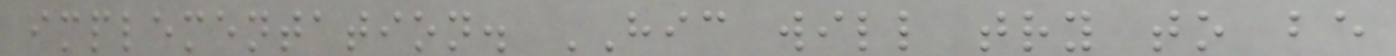implementation. HIC will try to be
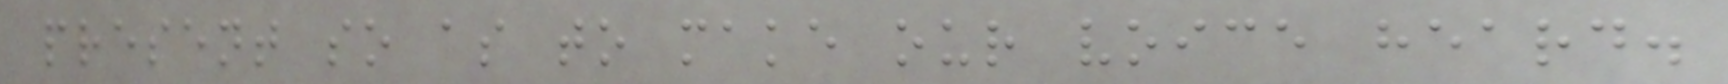present so as to make our voice heard.
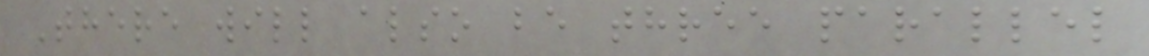There will also be three parallel
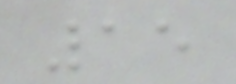15
